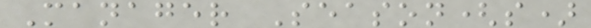Manager Season(s)
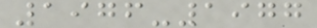1976-1977
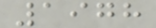1978
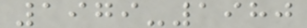1979-1980
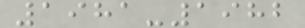1981-1982
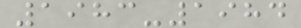1983-1984
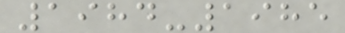1984-1985
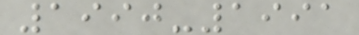1990-1991
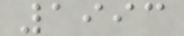1993
